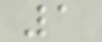1
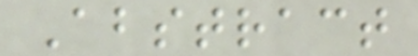Abstract
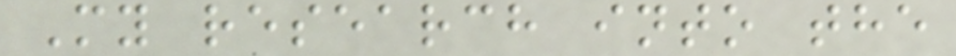My research into the
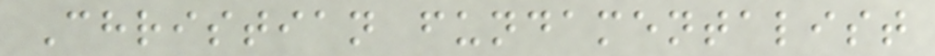Christian fundamentalist
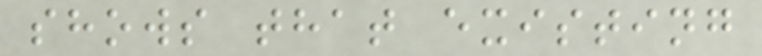shows that existing
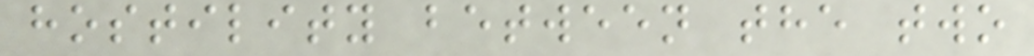hostility between the two
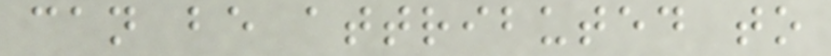can be attributed to
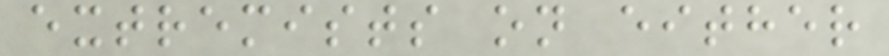extremists on either
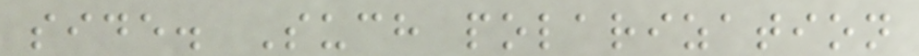side. Such polarization
